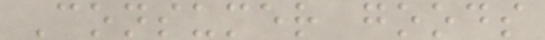Consumer goods
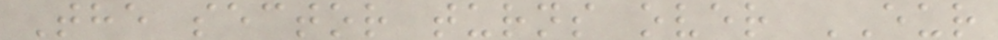The sector turns over EUR
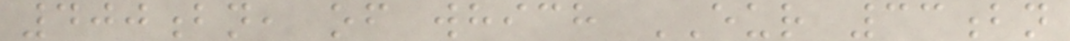400bn, of which EUR 33bn
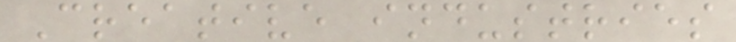Creative industries
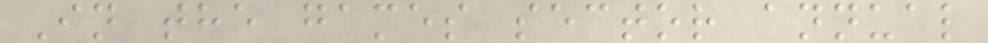In the games sector annual
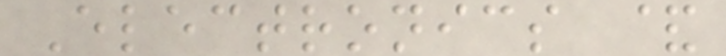Electronics &
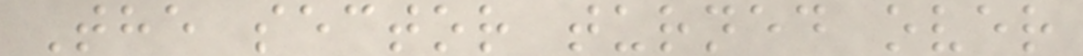The sector turned over
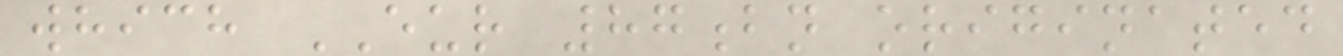which EUR 87bn originated
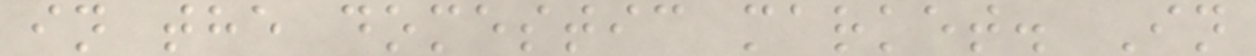in the domestic market. In
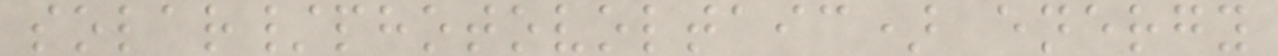solar/photovoltaic) energy
